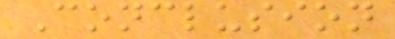Conclusion
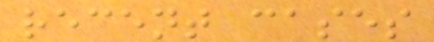recent cases
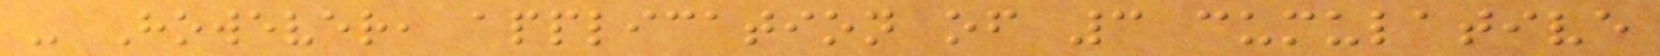- However, application of 3 cumulative
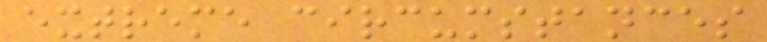extreme circumstances
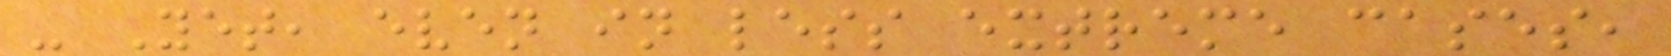- Yet, even in less extreme cases,
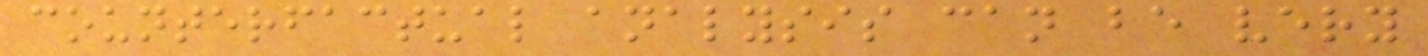counterfactual analysis can be very
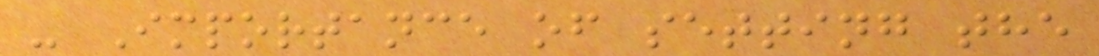- Importance of setting the
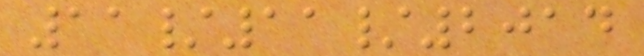11/11/2014
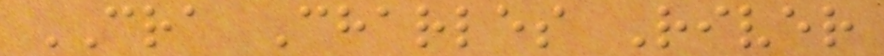CRA Charles River
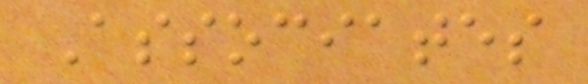Associates
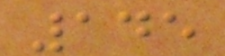145
